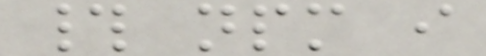# npm i
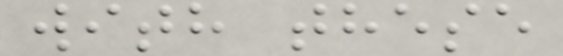with these
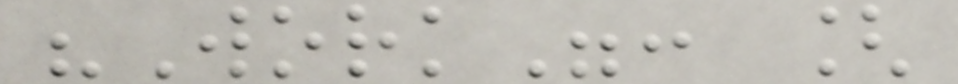"Work": [
